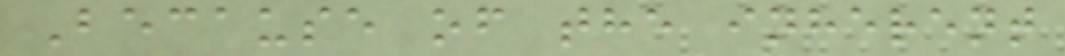Because of the inherent
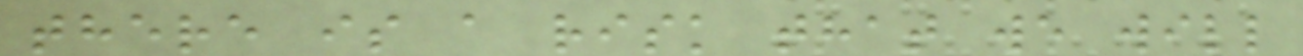there is a risk that we will
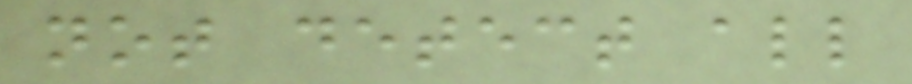not detect all
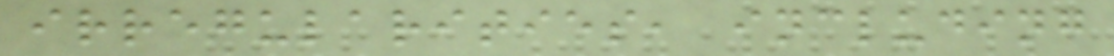irregularities, including
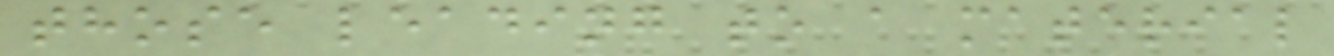those leading to a material
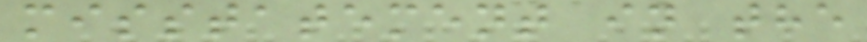misstatement in the
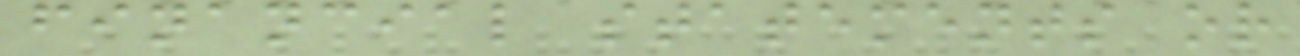financial statements or
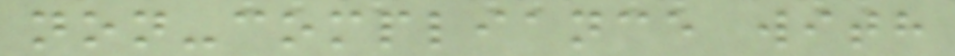non-compliance with
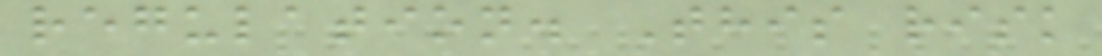regulation. This risk
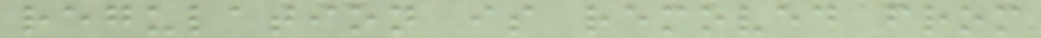regulation is removed from
